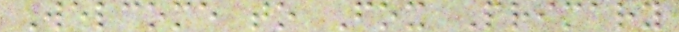Welcome to Fox Primary
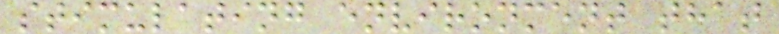stimulating environment that
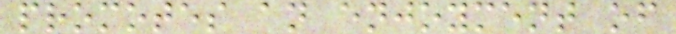promotes an enjoyment of
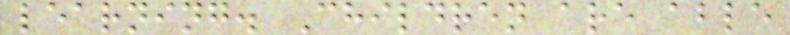learning. Children are able
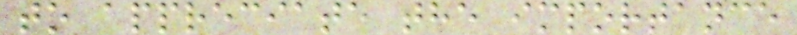to appreciate the importance
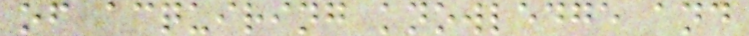of acquiring knowledge and
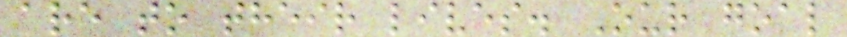are to their lives. Our goal
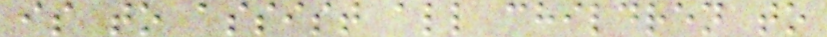is to assist all children to
